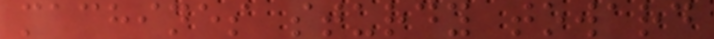machines sturdy toward
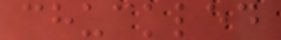chuckled
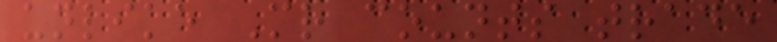unlike Mr counts trade
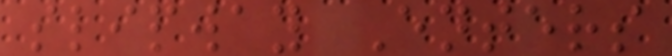slipway Enters
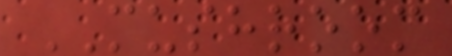MUSHROOM
